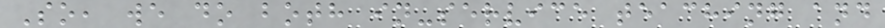So, we do both in-service teaching and
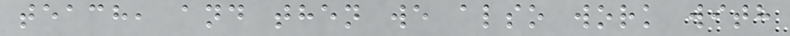teach, and then we also work with
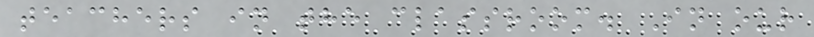teachers in the classroom. In our
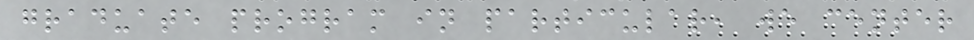graduate program in particular, we center
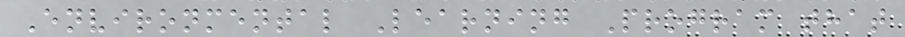Environmental Learning Program that
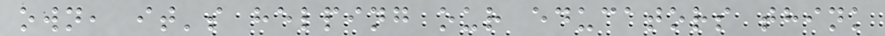own, it's helping our educators think
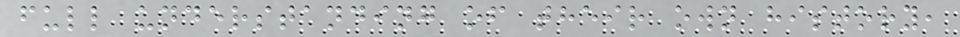full understanding of their own history,
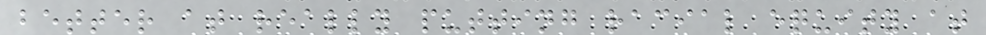better at really putting racial equity at
